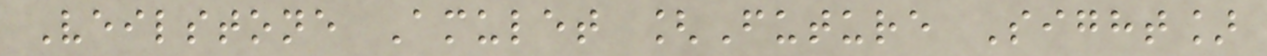Veilstone Amulet [Future Sight]
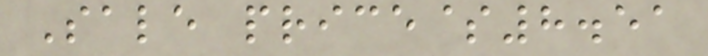Sale price$8.51
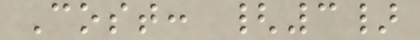Cost: {3}
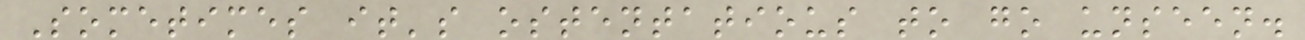Sometimes it's ostentatious to go unseen.
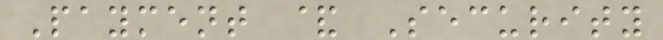Payment & Security
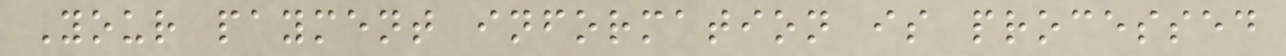Your payment information is processed
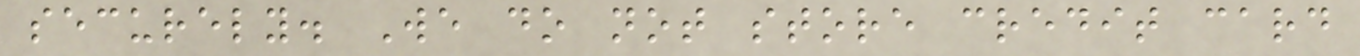securely. We do not store credit card
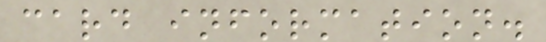card information.
